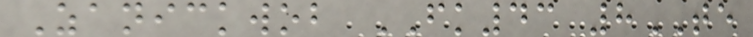Zanickwob FK43 8TE
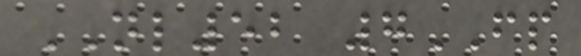NL52 7FP
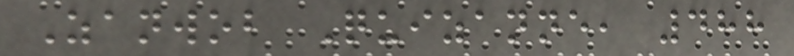Zanwob Quizanne, 488
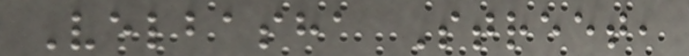Velbasha Street,
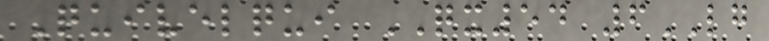Quivelqui QX54 6LG
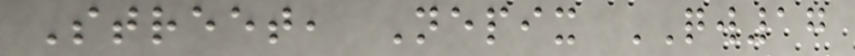Street, Nepix QW17
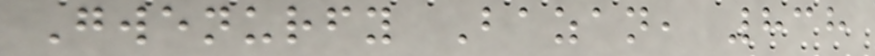Gwenurfy Bazan, 838
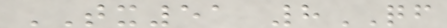TX51 8QF
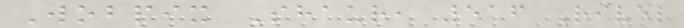Wobpix Shaur, 516 Rivel
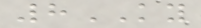8KY
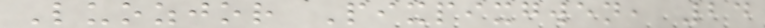Luozjor Pixpixgwen, 24
